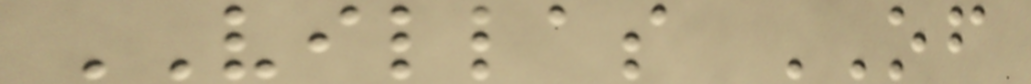VILLAS OF
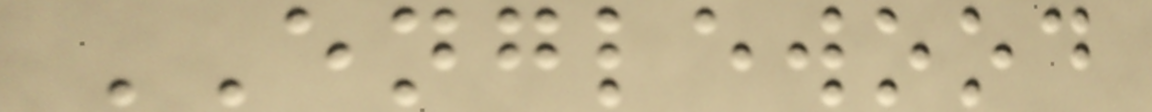ENGLEWOOD
